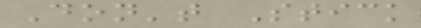Don't Stick
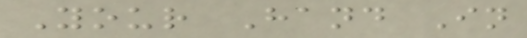Your Hand In
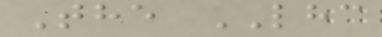The LHC
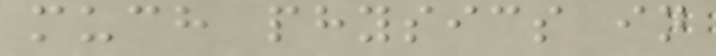much physics in
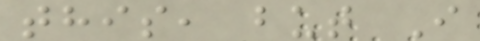this, but I
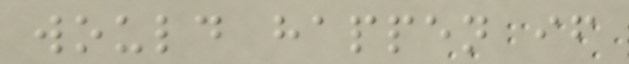would happen if
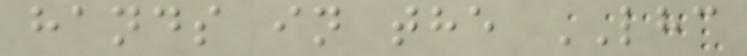hands in the LHC
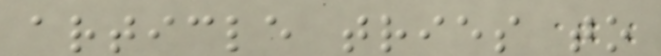article tries to
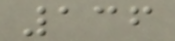136
